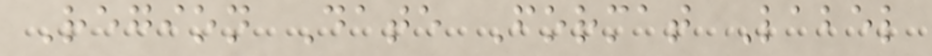Region Date Format Label
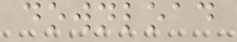download
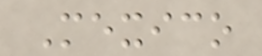Mexico
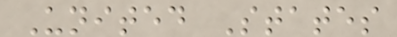United States
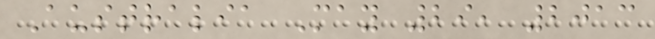Australia May 29, 2013
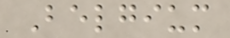Belgium
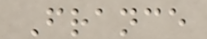France
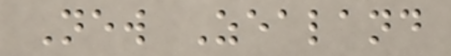New Zealand
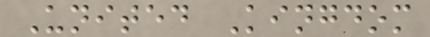United Kingdom
